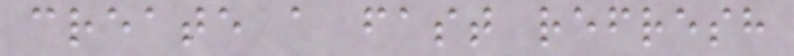create a fast refresh
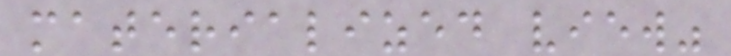materialized view"
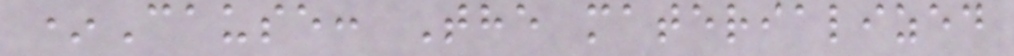*Cause: The materialized
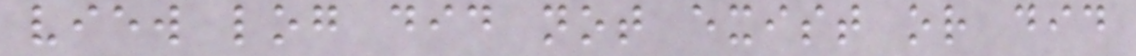view log did not exist or did
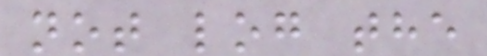not log the
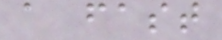a fast
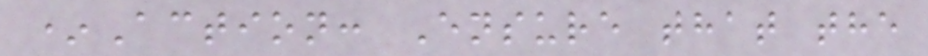*Action: Ensure that the
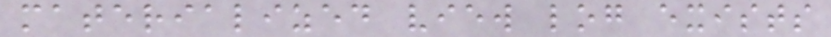materialized view log exists
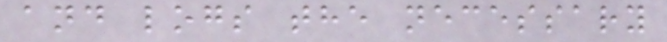and logs the necessary
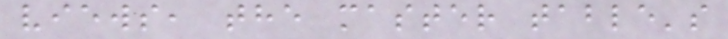views, the master table's
